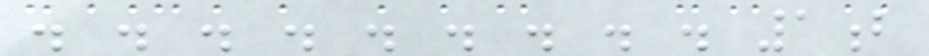. . . . . . . . . 1b
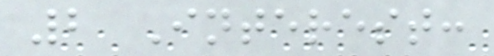2 Interest:
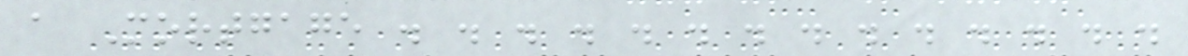a Mortgage . . . . . . . . . . . . . .
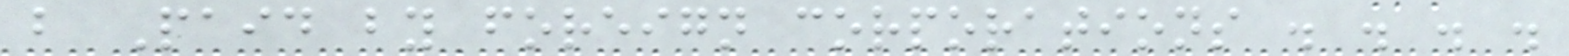b Paid by foreign corporations . . . .
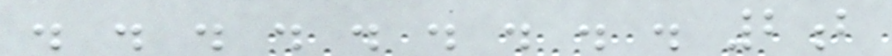. . . . . . . . . 2b
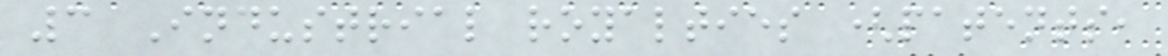3 Industrial royalties (patents,
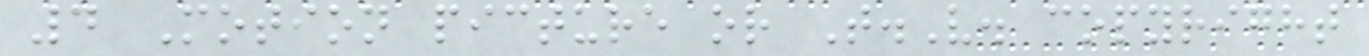4 Motion picture or T.V. copyright
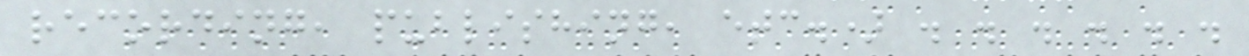recording, publishing, etc.) . . . . . .
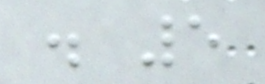. 5
